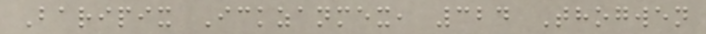Baripix Ickzanmex, 324 Thogwen
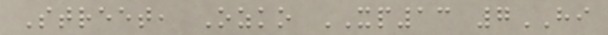Street, Ozko XP13 7HI
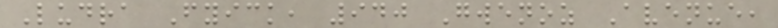Ludra Fyick, 940 Gwenoz Avenue,
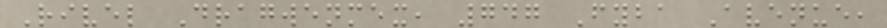Rivel Dragwenmex, 747 Fyba Avenue,
